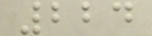224
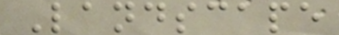Landscape
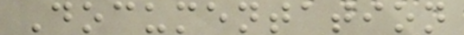Documentation
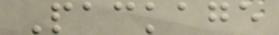Package
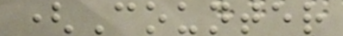(Counter
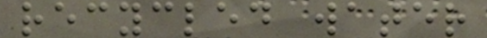recycled water
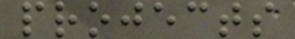projects
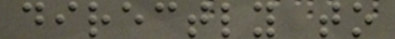directly to
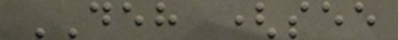DEH (see
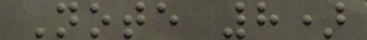Note 8)
